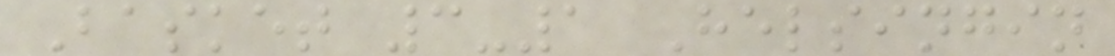Basket 3-1 Helsingin
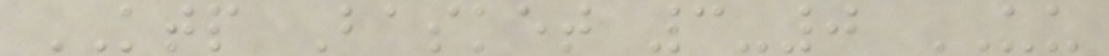KTP Basket 3-0 UU
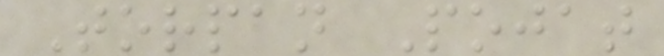Torpan Pojat
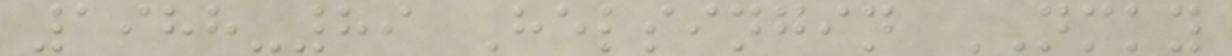1988-89 Helsingin NMKY
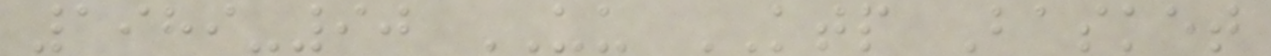1989-90 UU KTP Basket
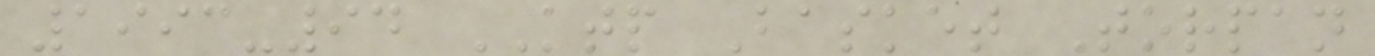1993-94 KTP Basket Torpan
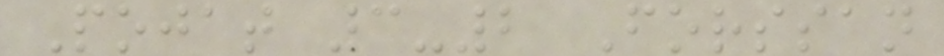Pojat 3-2 Forssan
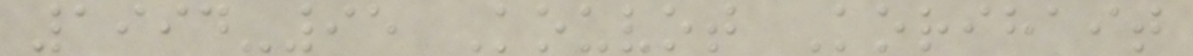1994-95 Kouvot Korihait
